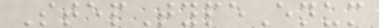StepTypeEnum
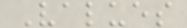Values
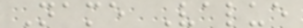Name Value
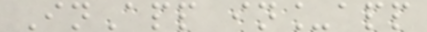InApp in_app
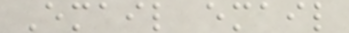Email email
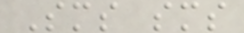Sms sms
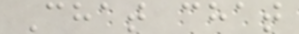Chat chat
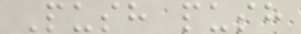Push push
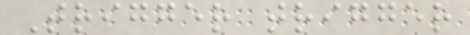Trigger trigger
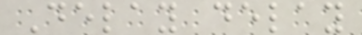Delay delay
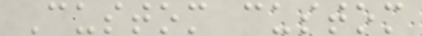Custom custom
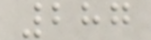287
